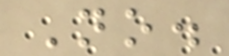No.
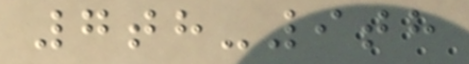7th-9th
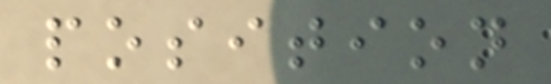position
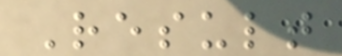Result
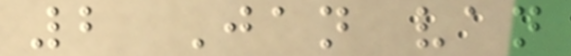2 Jan van
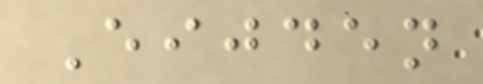Eijden
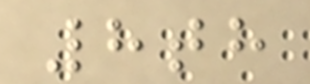8th
